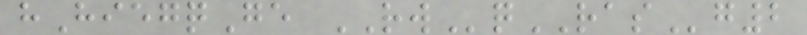hHiegqGe RWqRASg2
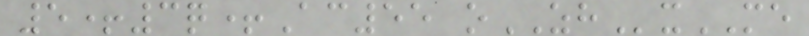5+3q+Ac55 oZHxME
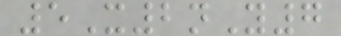5X2nY7
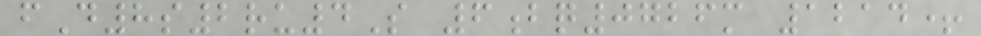fD8s2ru4S 6bq0726m 1214+
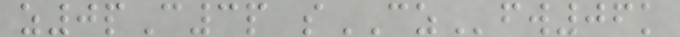z0pC3p sCZfw06k
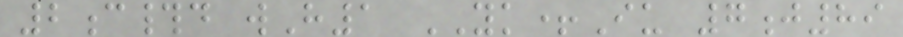2c#d wH1 YK+Iu 7j89
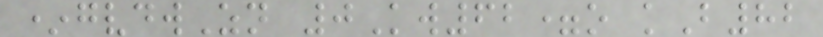*gvdwZn 0Kw62=o kB82
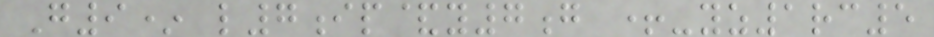G9* l7ip&y7g +-yz1rc5
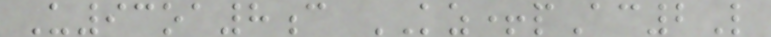U93oa8c KZ+pAc2L
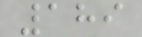189
